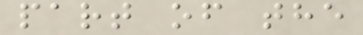part of the
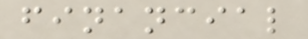financial
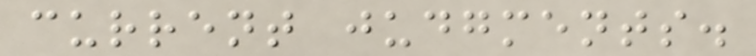current judgments.
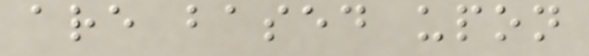are based upon
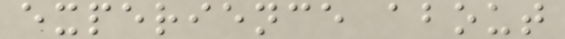experience about
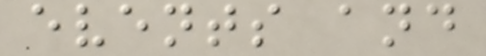events and
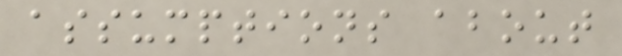assumptions about
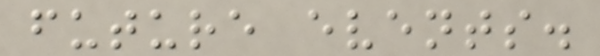future events.
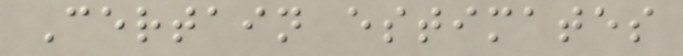Certain estimates
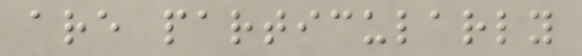are particularly
